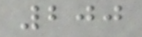200
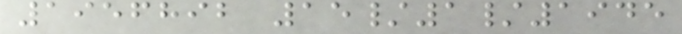1956892 15/1/1945
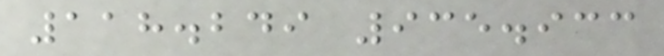118.249 935.933
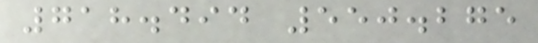718.494 550.275
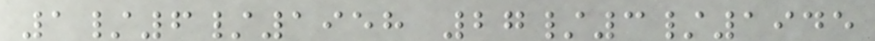1/6/1958 27/3/1945
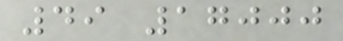49 17000
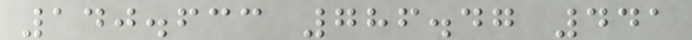140.633 786.47 441
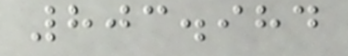803.984
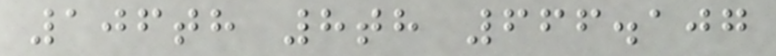106th 8th 666.107
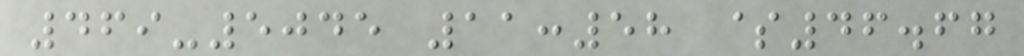469-5045 11:58 $46.67
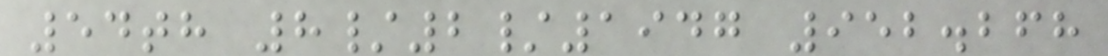54th 8/2/1947 952.268
